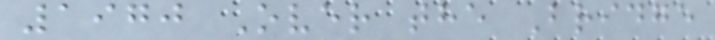1970 Over the Bridge
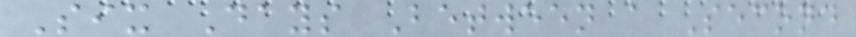Six Days Between a Second
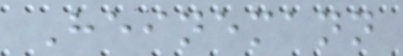Heinemann
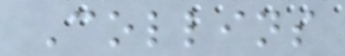Collins
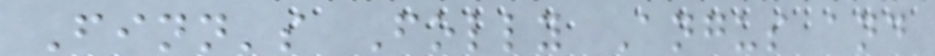Finn's Folly Angus and
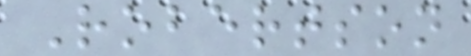Robertson
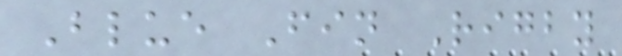Blue Fin Rigby
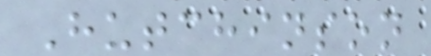Hutchinson
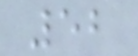52
